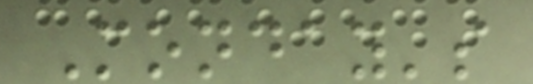Monday's
